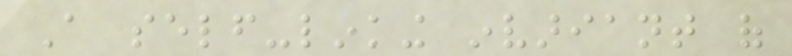A self-linking invariant of
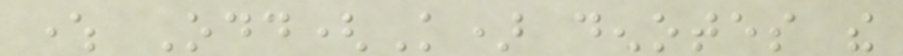where Odd(K) denotes the
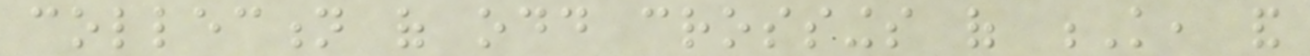collection of odd crossings of K, and
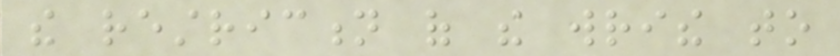the restriction of the writhe to
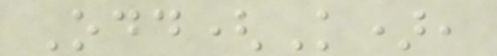Odd(K),
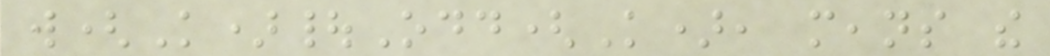w(K)|Odd(K), means the
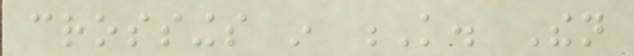crossings in K. Then
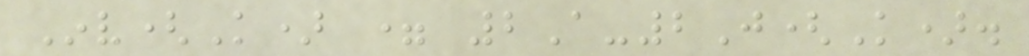Inv(K) = 2A-2J(K).
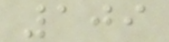109
